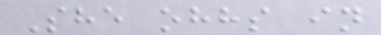She ohhs in
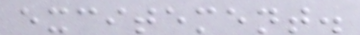excitement.
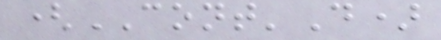(CONT'D)
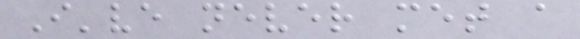I've never met a
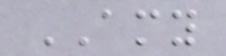AMY
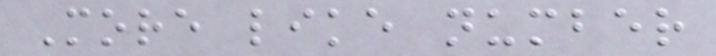More like number
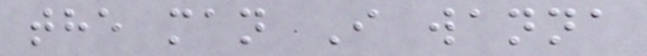the man I wanna
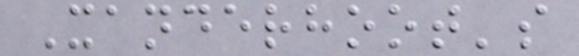Xanderhoot's
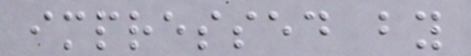impressed by
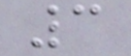3
